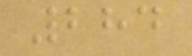284
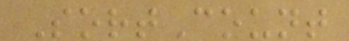SortCount
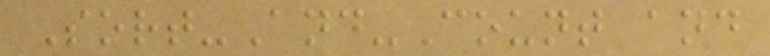Sort-And-Count and
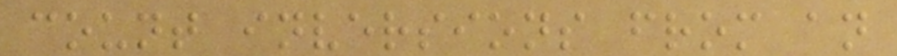count inversions from an
